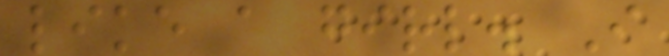like a girl. I
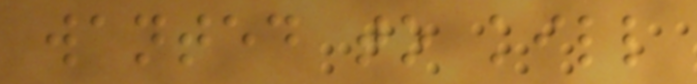wanted to kill
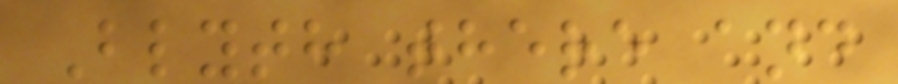Blyth there and
